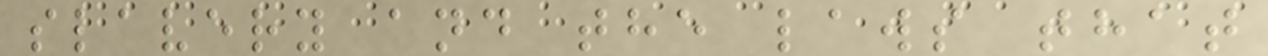slavery and the laws that
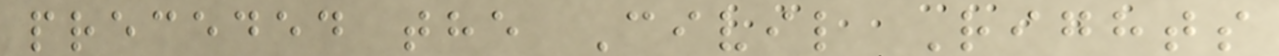preceded the Civil Rights
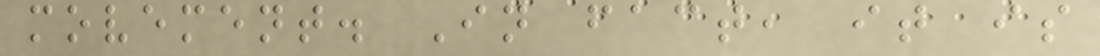movement. In fact, it is
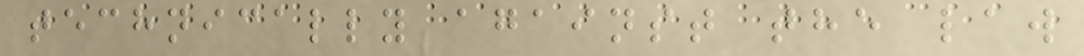technically against the law
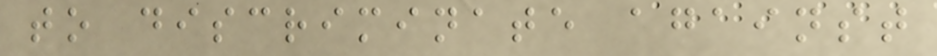to discriminate against
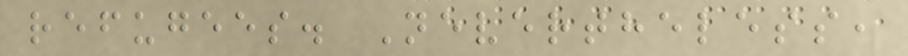refugees. Nevertheless,
